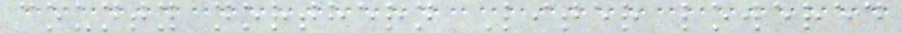county northern Liter lowered
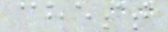chest
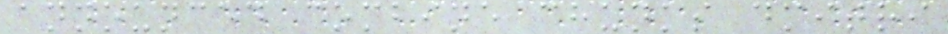announced combine chunks dmitri
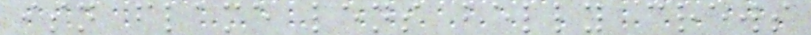isn flame lens belly crews
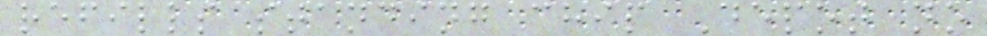refills standing chip Depot no
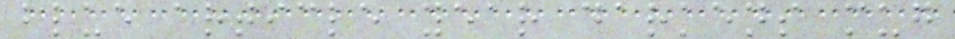blue article year darkens mug
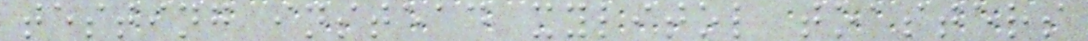testing instead xylitol toasters
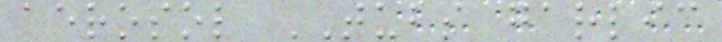aerosol TUBS garlic
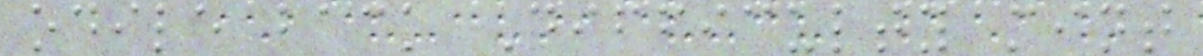odile back Difficulty mint
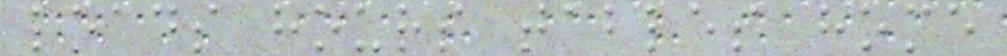loads hours tables home
